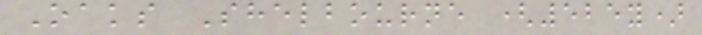Oaks Shelbourne (525y)
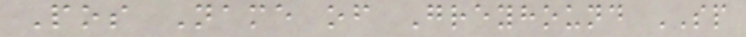Pos Name of Greyhound SP
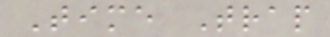Time Trap
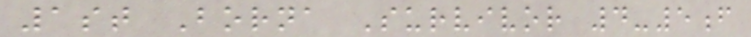1st Borna Survivor 4-5f
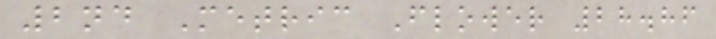2nd Metric Flower 28.86
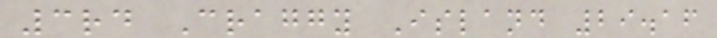3rd Craggy Island 29.16
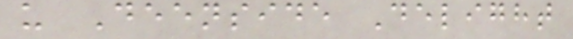u Deenside Delight
